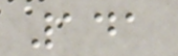141
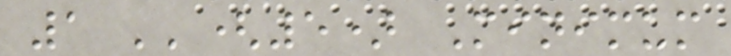1 ''(5) Minimum
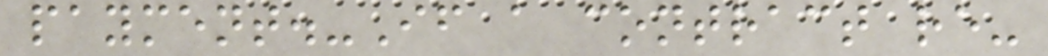payment.-If a contract re-
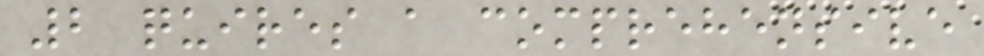2 quires a comprehensive
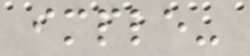imple-
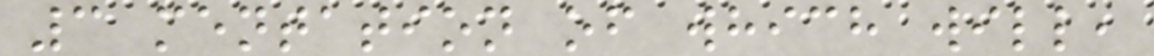3 mentation of which will,
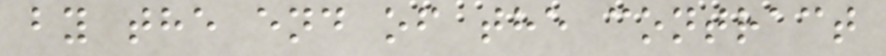by the end of the contract
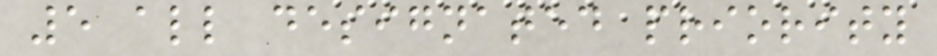5 all designated priority
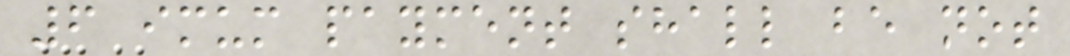6 imum payment shall be not
